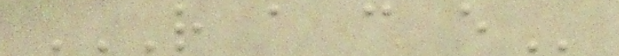R A C E
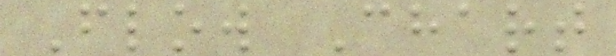Flow Chart
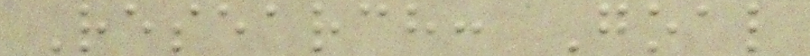Research: Goal
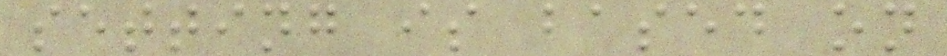setting is based on
